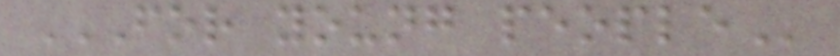FOR YOUNG PEOPLE
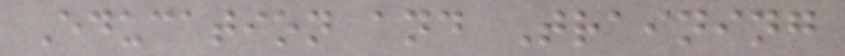Education and Training
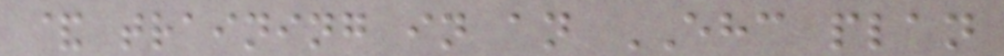& training in an EHC plan
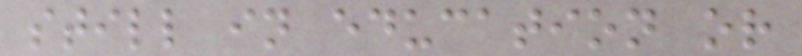still in education or
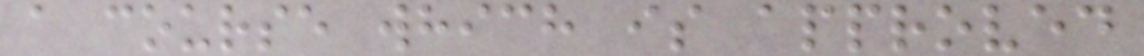a course which is approved
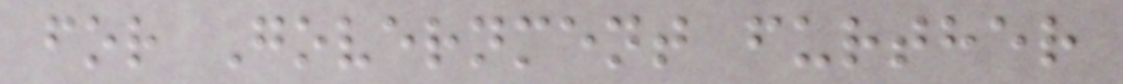for Government further
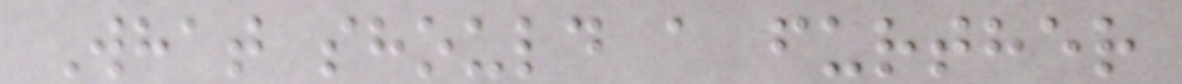What should a further
